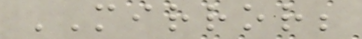MIRROR;
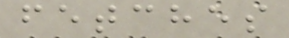fetches
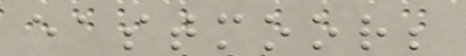eastmoor;
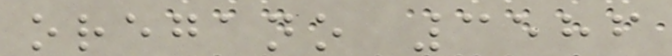oregano 3586
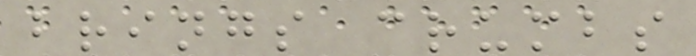brings crumbs
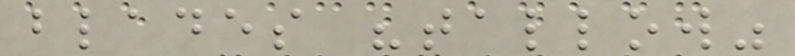blades "tallow"
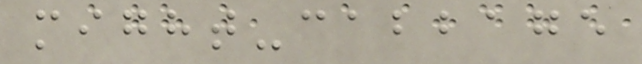might-cabbage
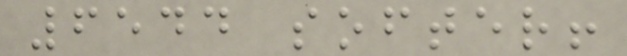6544 softer!
